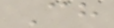Ch
